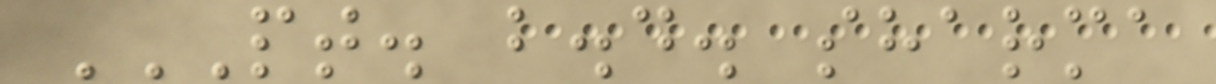PT. B.D. SHARMA
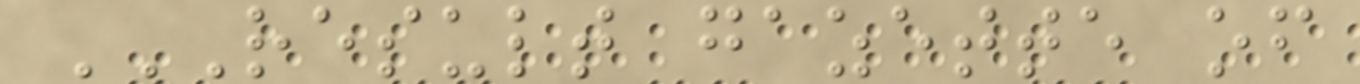RESULT GAZETTE OF
